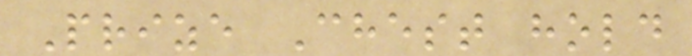Prize Chest hold
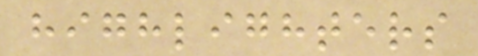highlighters
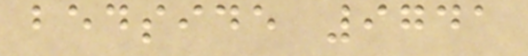bedside 9741
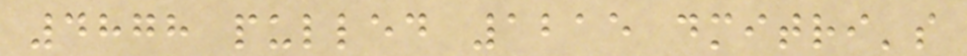4878 pulled 1215 dmitri's
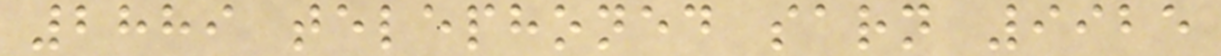2889 telephoned sarn 9925
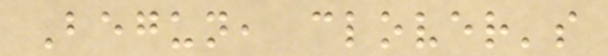Begun, clover's
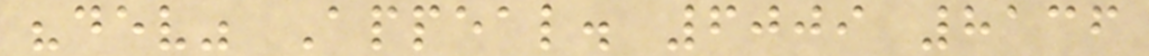"dev" Appeal. 6009 8136
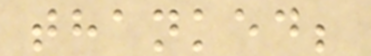thanked;
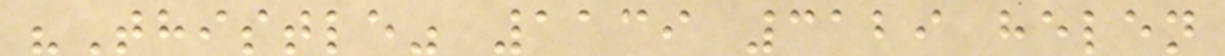"Thistle" 1139 3129 helen
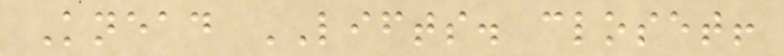Knead LIFTS. closet!
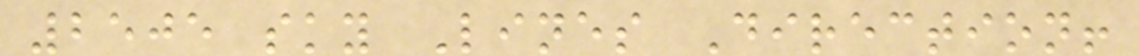2505 sky Lines Direction!
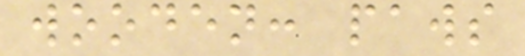wooden: paws
